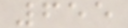655
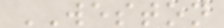WESTON
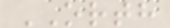ORTH
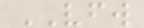VFW
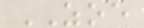ZOE
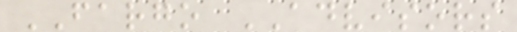FARGO ADVISORS
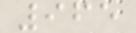965
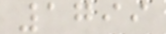1799
